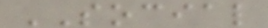SOCIAL
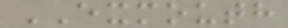EXMOUTH
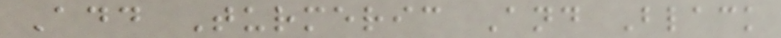Add Turmeric And Black
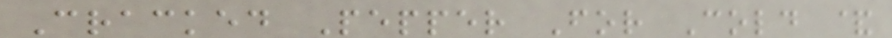Cracked Pepper For Cold &
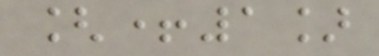[+1]
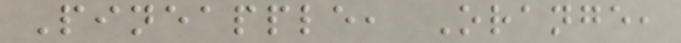Pineapple, Orange,
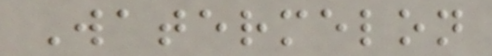Watermelon
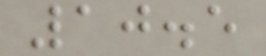10.5
